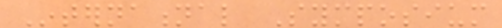International Symposium
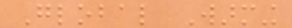Global Warming
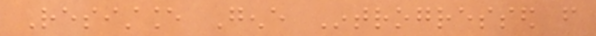Resistance Gene Introgressed from
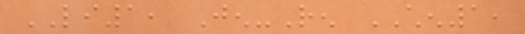LI1, Jen-Ren CHEN1,
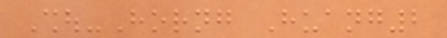Shou-Horng Huang2
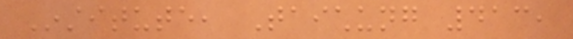Institute, Taichung 413,
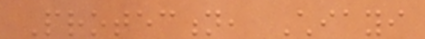Protection, Chiayi
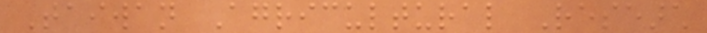Taiwan Agricultural Research
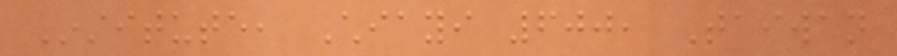Institute, Chiayi 600, Taiwan
